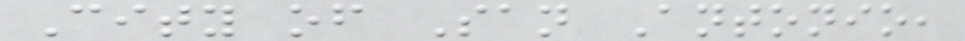City of San Antonio,
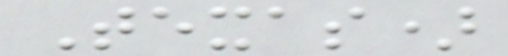Texas)
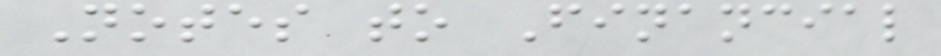Notes to Financial
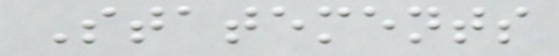Statements
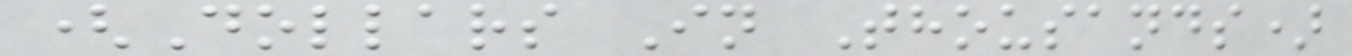(Dollars In Thousands)
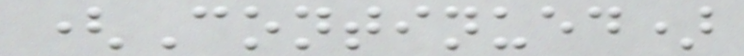(Continued)
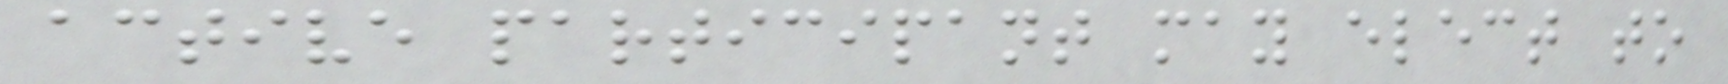active participant may elect to
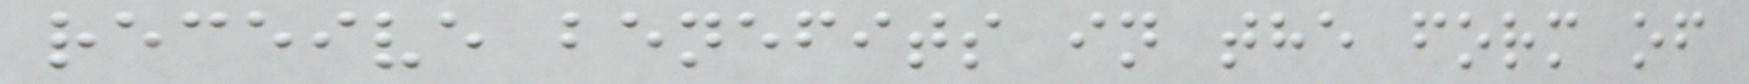receive benefits in the form of
